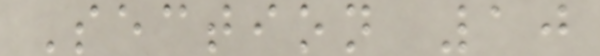Section 10
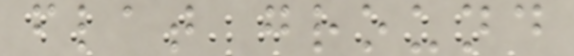flat ground
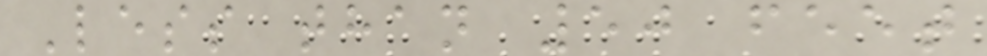Less than 50 feet
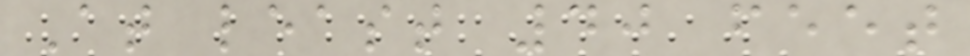At least 40 feet
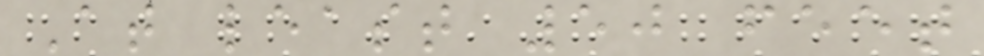At least 50 feet
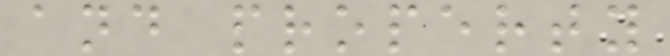and property
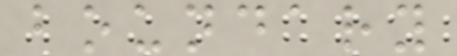boundary
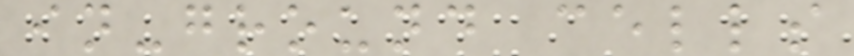in-ground cells
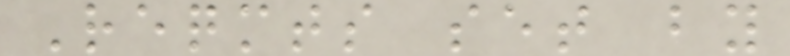Reqmts set by
